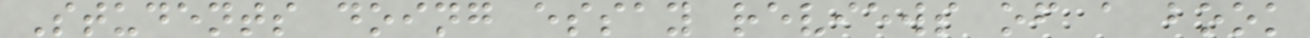Students doing essay reviews of a book
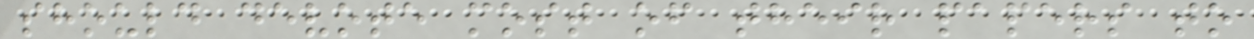should devote most of their papers to
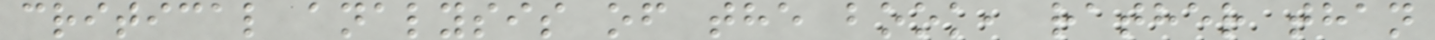critical analysis of the book, rather than
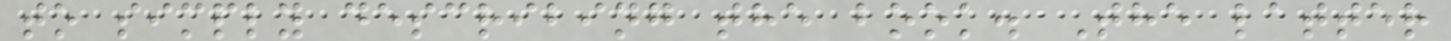to simply describing the book. The latter
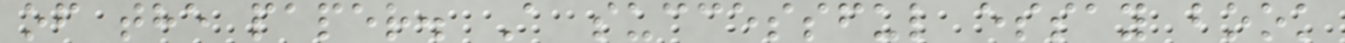of the paper. A successful essay book
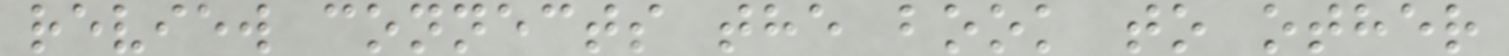review connects the book to other
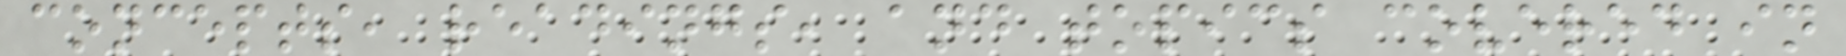concepts, readings, and topics covered in
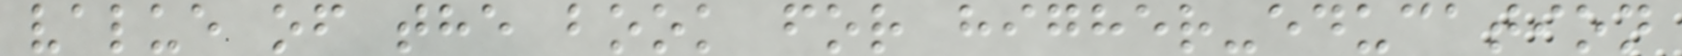value of the book for higher-education
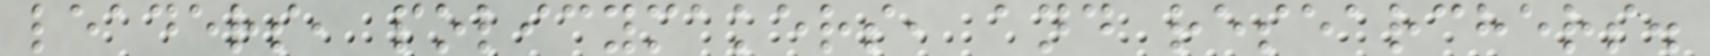leaders, policymakers, and researchers.
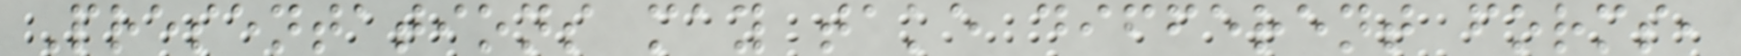Presentations may take different forms,
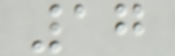17
